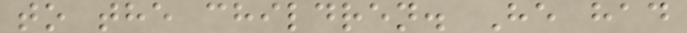to the children. He had
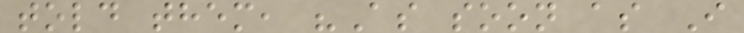told them, "As soon as I
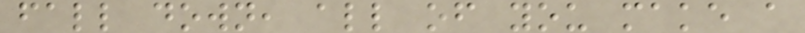fall down, all of you make a
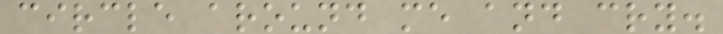circle around me and cry.
